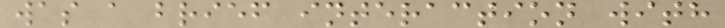was a brief interaction with
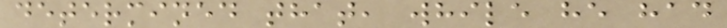determined that, while he had
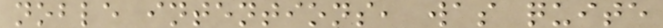noble intentions, was quite
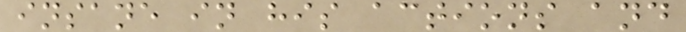insane in his actions and
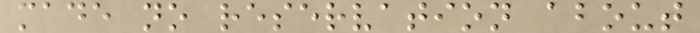made no reservation about
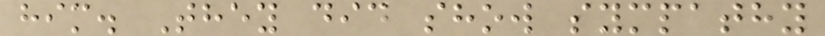him. They did show sympathy
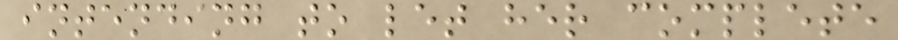intending to let her complete
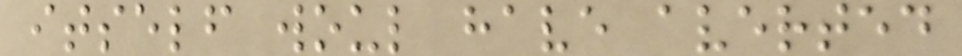itself woul have averted
